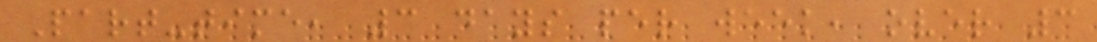Part-time, 3 days per week, over 3
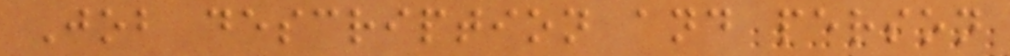Job description and person
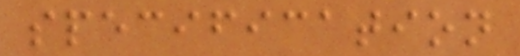specification
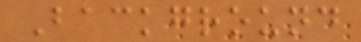Background
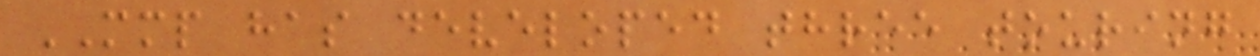MMP has developed three touring
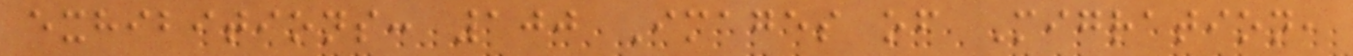exhibitions: 100 Images of Migration,
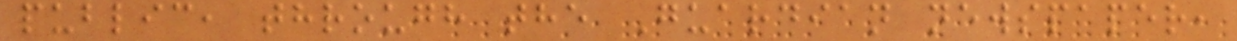public, through the Guardian newspaper,
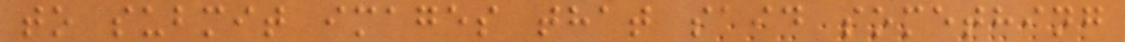to submit images that said something
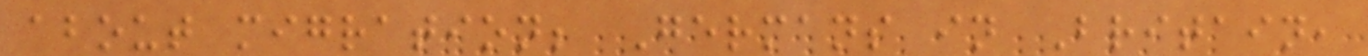about migration; Germans in Britain,
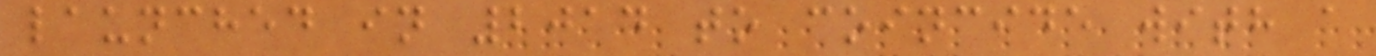launched in 2014 to coincide with a
